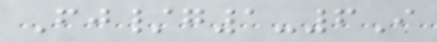Fj/g1-6I
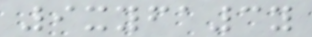9xyfa3y
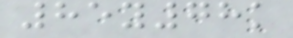85y78k
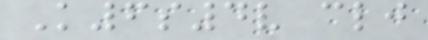K6s4v clj
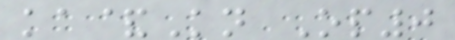ka&Kn Op0
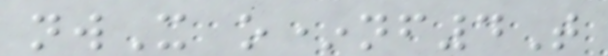nwX o*nf4T
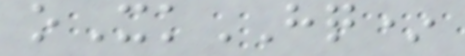oXkHQ*
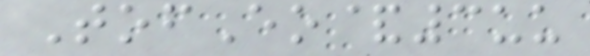TofEo&3uu
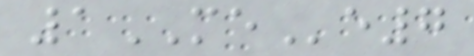1MEe7
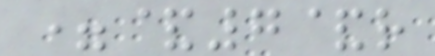=&7&r
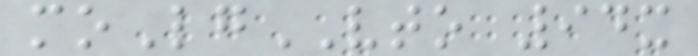moLgVTO 94x
